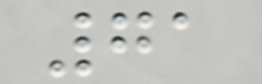71
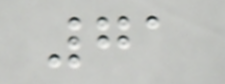71
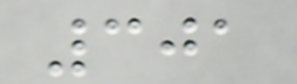301
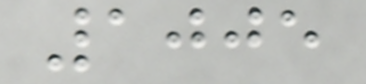1005
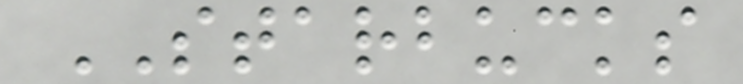STARBUCKS
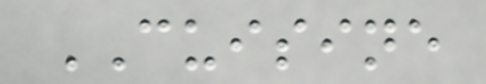CUISINE
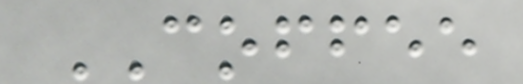COFFEE
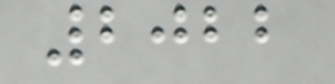2022
